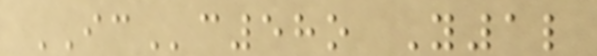ICc58o Y1l
